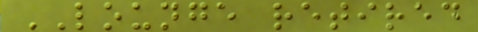LOUNGE retired
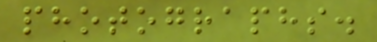photographs.
